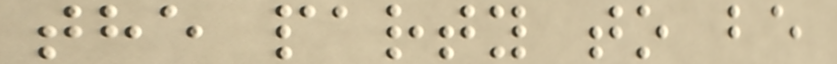the party to be
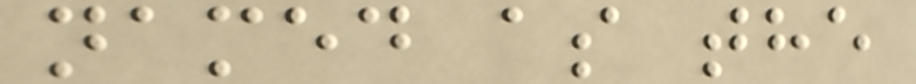named as the
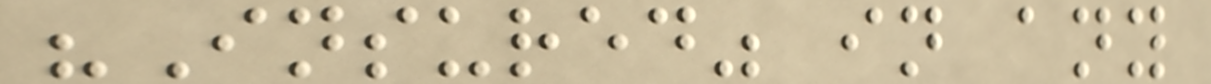"Insured" in any
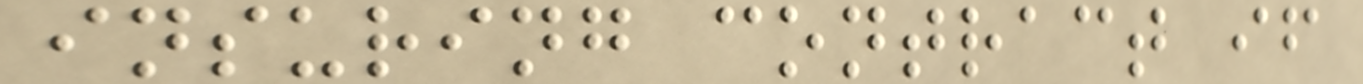insuring contract if
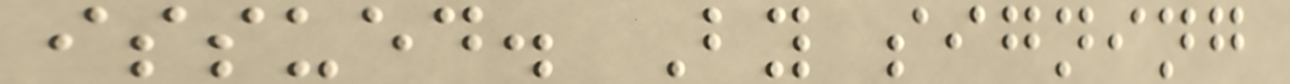issued. By signing
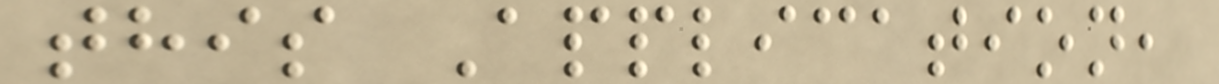this Application,
